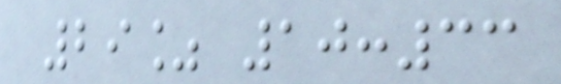29% 10:33
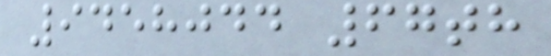9458044 67th
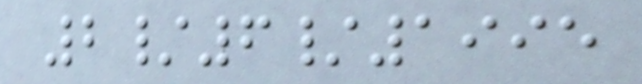2/6/1995
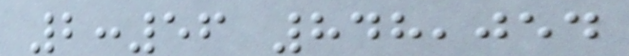2:56 848,054
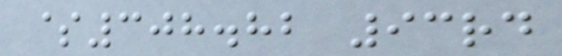$308.82 93rd
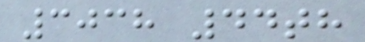3038 44th
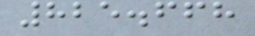825.668
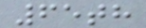65th
